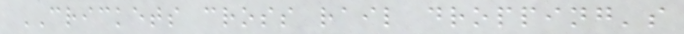CRICKETS cross rail dropping's
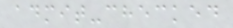admit-checked
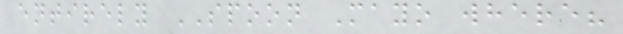entirely SPOON Mayo where?
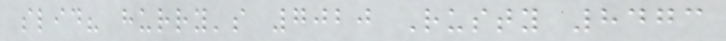slid? hurry's 7020 Rusty 8473
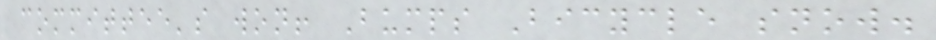committee's won! Bumps Bicycle snow.
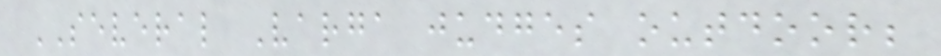SEVERAL Varga judges outdoor;
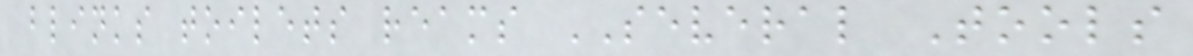blinks toilets reams SEVERAL Tools
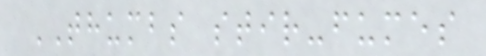THUMBS stir-fumes
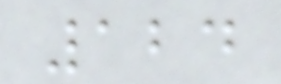124
